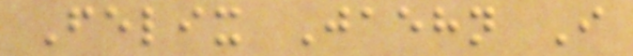Felix Jaehn I
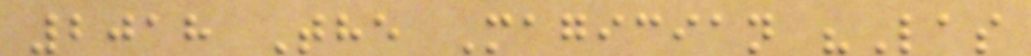2018 The Magician "Las
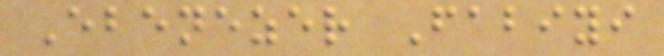Ebenezer Fabiyi
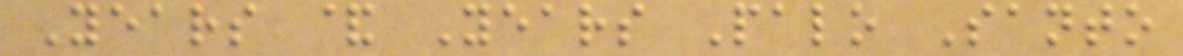Years & Years Palo Santo
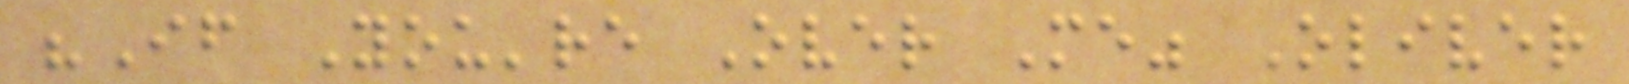"If You're Over Me" Oliver
